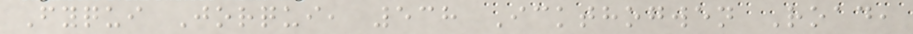Fyqui Jorqui, 538 Ickthogwen Road,
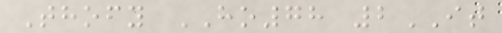Thofy HO78 2IT
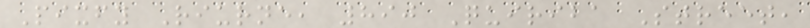Pixfy Riurne, 890 Quiriba Street,
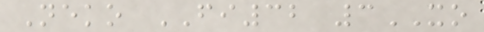Neko FI32 3XO
